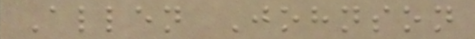Allen Johnson
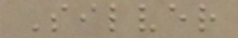Silver
